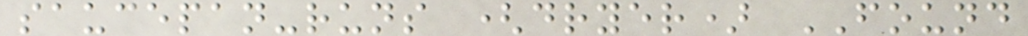saucepan-runs (dryer) FOUND
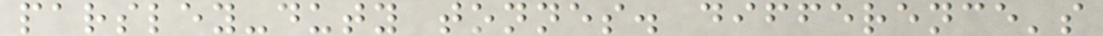parsley-duty tonnes. difference's
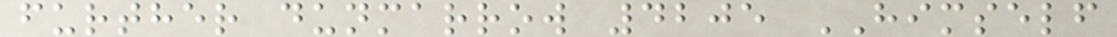further dunmarrow 4205 HIMSELF
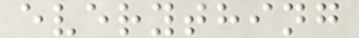everything
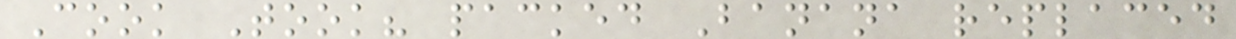Cook Took? packed Banana replaced
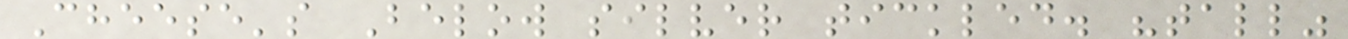Cheese's Below silver tickled. "tall"
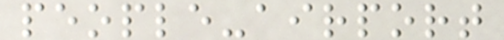people-airport
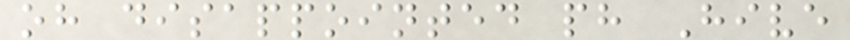oh disappointed ph Hive
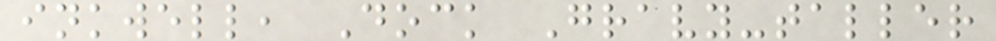inkwell, Dock Gravy-taller
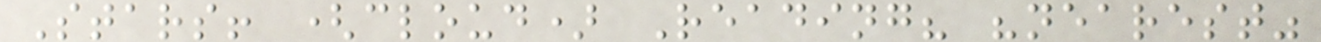Stars! (cloud) Reading? "nearest"
